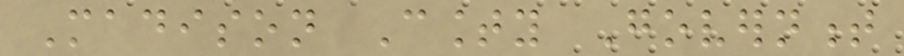Madison County Government
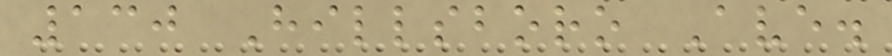130 Hillsboro Ave.
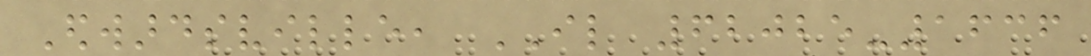Edwardsville, IL 62025-1636
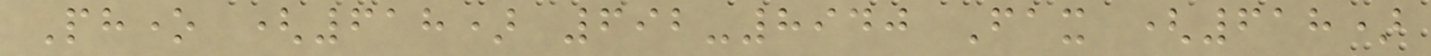Phone (618) 692-8940 Fax (618)
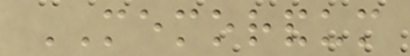MEMORANDUM
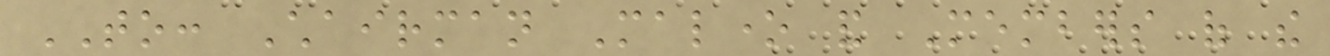TO: Chairman Malone and Members of the
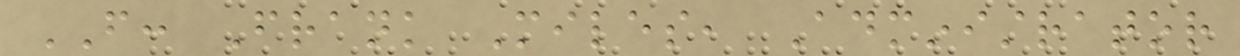FROM: Frank Miles, Administrator
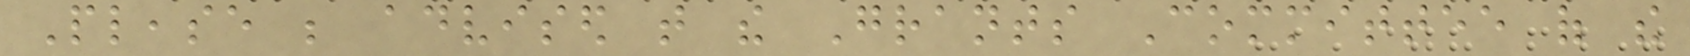Please be advised that the Grants Committee of the
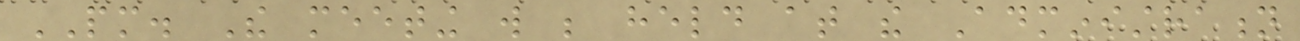PM. The meeting will be held at the Administration
